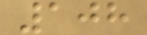108
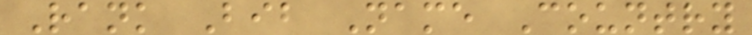Rank Bib Name Country
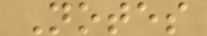Notes
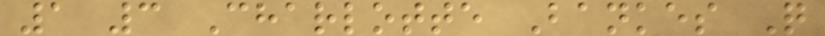1 3 Charlotte Bankes Q
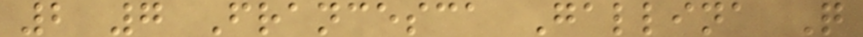2 7 Francesca Gallina Q
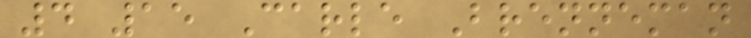4 15 Carle Brenneman
